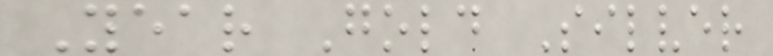Year Gold Silver
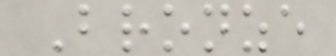Bronze
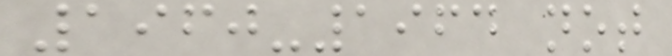1960-1964 not
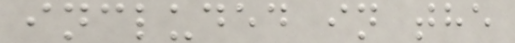included in the
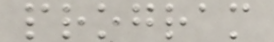program
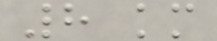8 km
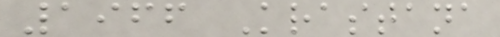1966 Krastana
